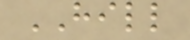HILL
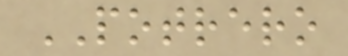POTRERO
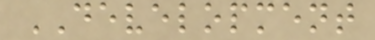DEVELOPMENT
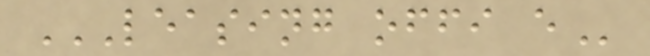LEASING OFFI E
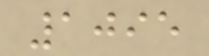1095
